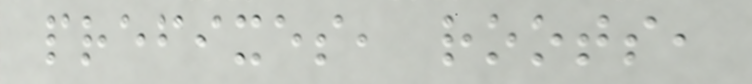prefixes, roots,
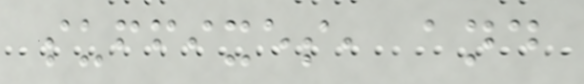suffixes, and
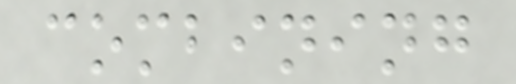combining
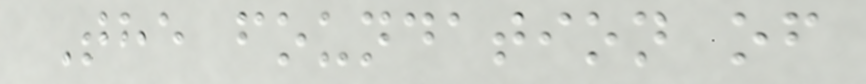The foundation of
